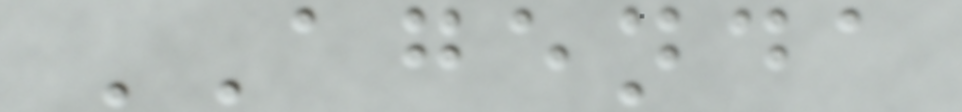AGENDA
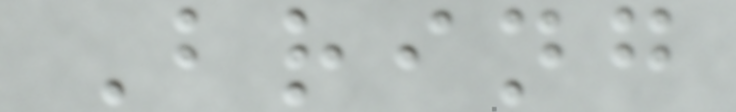Bring
